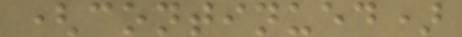(continued)
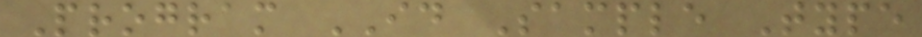Program ID Sample Type
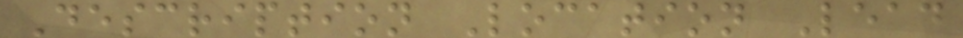Description Location Lead
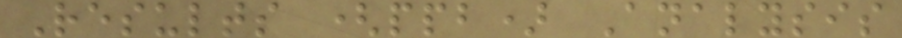Results (ppb) Analysis
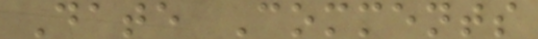Date Comments
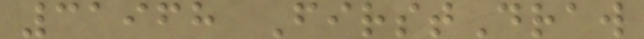31968 FirstDraw
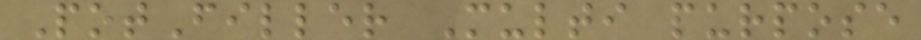PotFiller Multi purpose
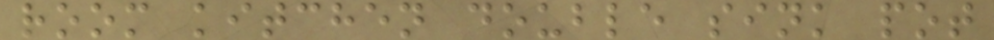room kitchen double sink pot
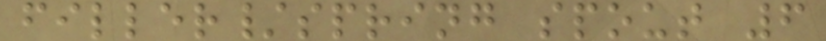filler/spring spout 6
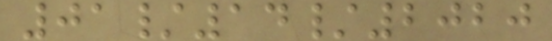01/14/2020
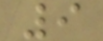9
